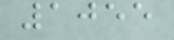1055
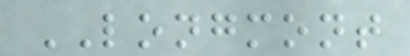LONGMONT
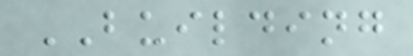BUILDING
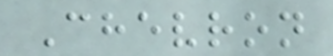Chevron
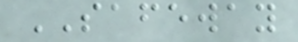SAFEWAY
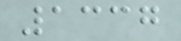1337
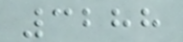3288
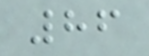86
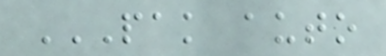PAK AUTO
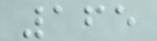165
